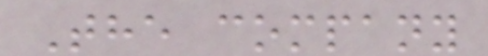The company
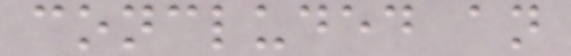concluded an
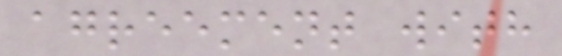agreement with
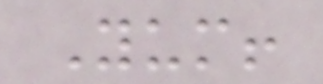Yum!
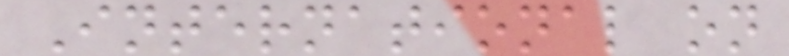International on
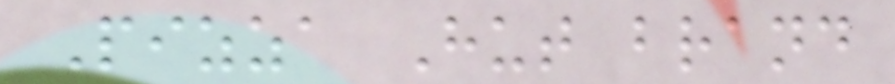Pizza Hut brand
